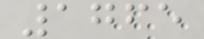1765
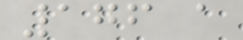176 a
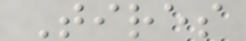Tires
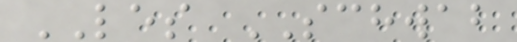LES SCHWAB
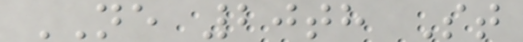NE 20th St
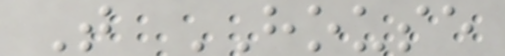T HOUSE
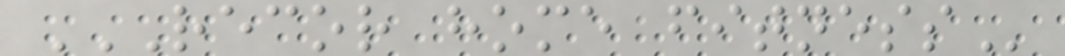RECOR HOME FITNESS
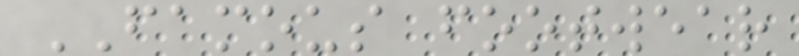FAMOUS footwear
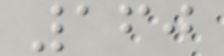160
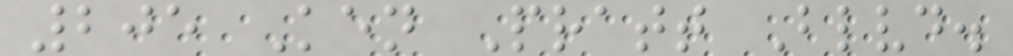205 Ken Pratt Blvd.
